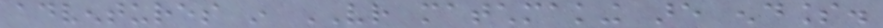adventures in VR matchmaking are endless.
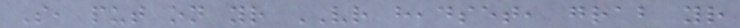So, put on your VR headset, grab your
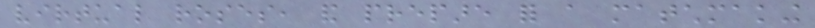virtual roses, and prepare for a matchmaking
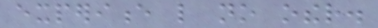experience like no other.
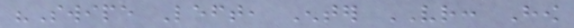"Swipe Left, Enter VR: How
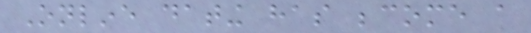Online dating has become a
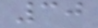30
